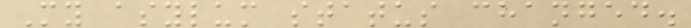My asylum status changed.
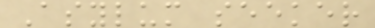Asylum seeker
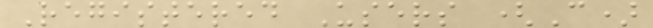Registered Users (C)
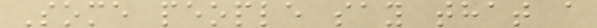Some people say that a
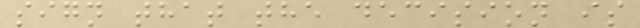sign that the decision is
